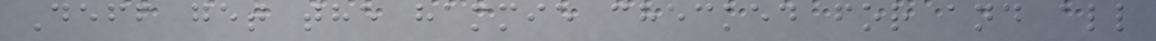Deff get the hammie checked for and all
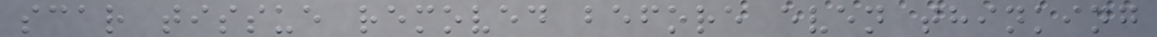scar tissue removed before even thinking
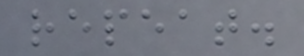repeat.
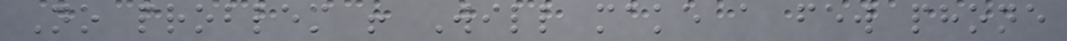No problem ! Will make a few phone
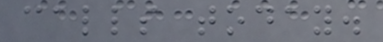calls today.
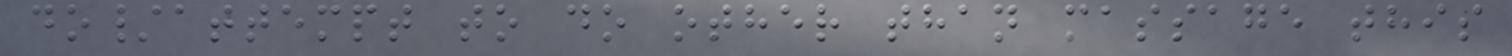do/attempt to do other than massage this
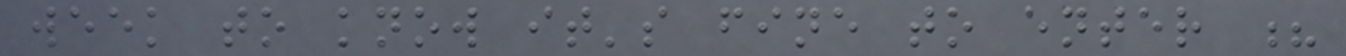week to know it's fine to enter ?
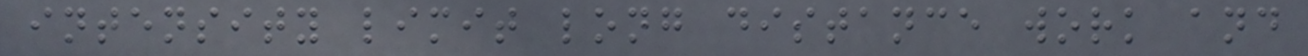intensity limit long distance work and
